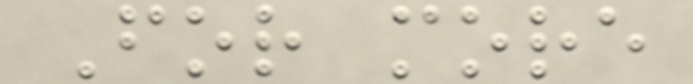For more
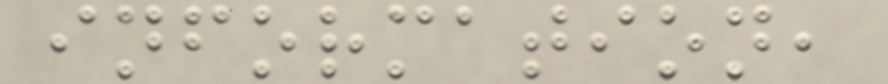information,
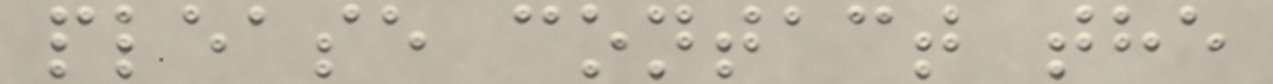please contact the
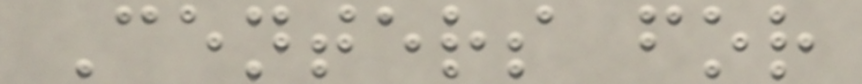Centers for
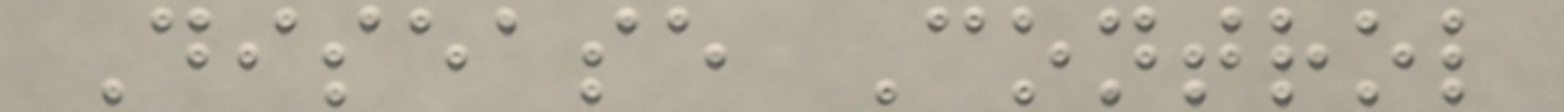Disease Control
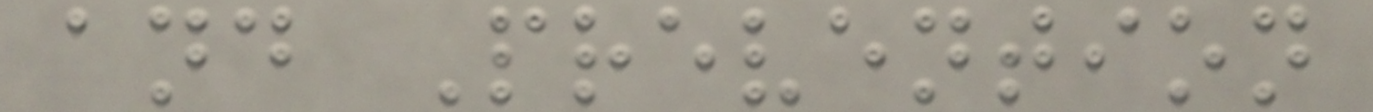and Prevention
